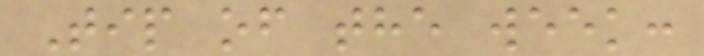Tip of the week:
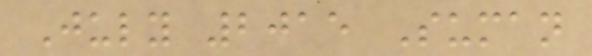July 2015 Suman
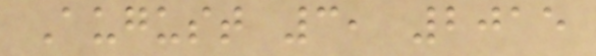August 3, 2015
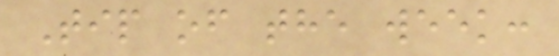Tip of the week:
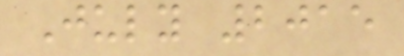July 2015
